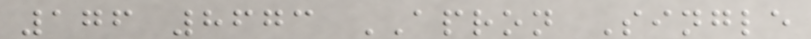176 8673 APRON Single
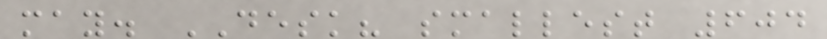may. DESK? smallest 604
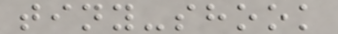tiny-shook
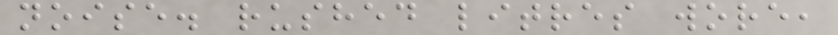noise. rushed litres wore,
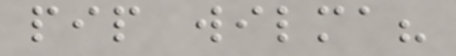pip wilma?
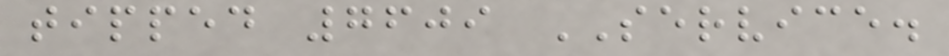tipped 7609 SERVICE.
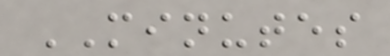MINUTES
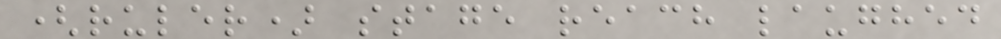(ruler) stage reach laughed
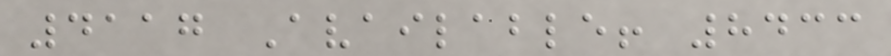4117 Available! 8433
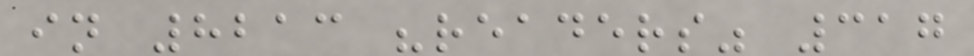in 8213 "readers" 317
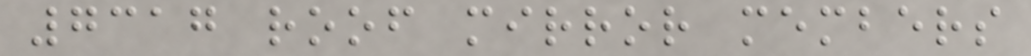7317 roof mirror members
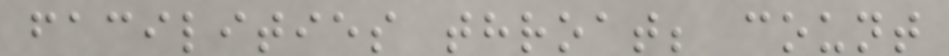facilities throat; count
